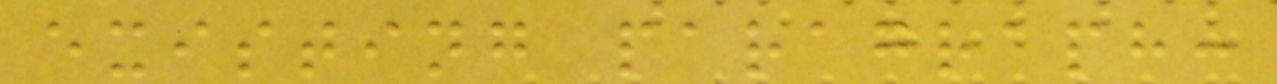existing paragraph:
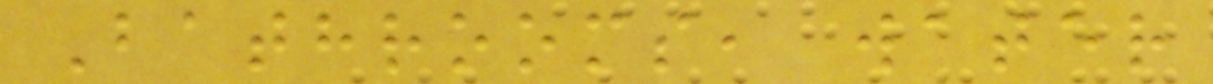Bathrooms, water
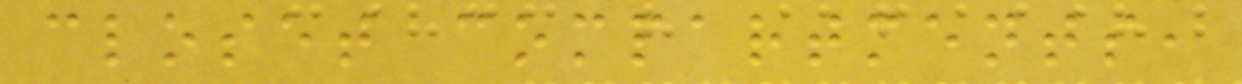closet compartments,
